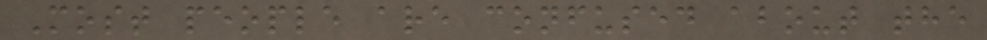Most people are confused about the
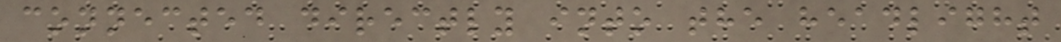connected directly into the headlight
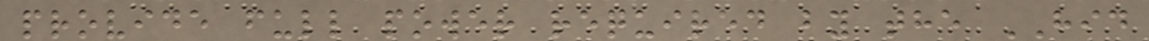provide full power required by the HID
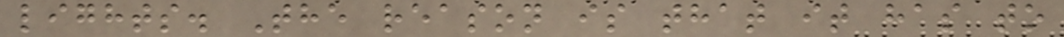lights. The reason is that it has to
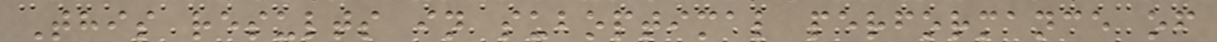This results in suboptimal performance of
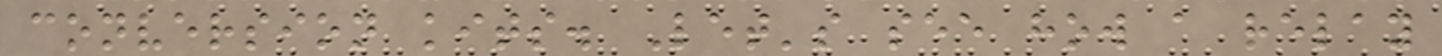conversion kits. Let's see how a relay
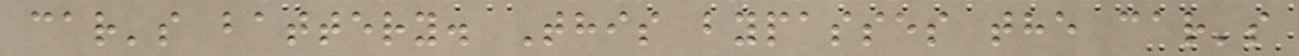car's battery. This bypasses the car's
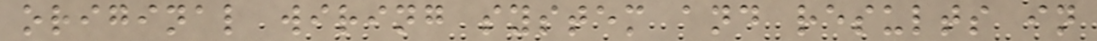original wiring system and results in
